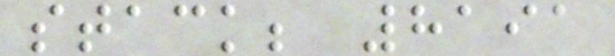stack; 8191
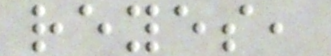reyes,
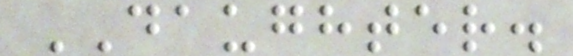DAUGHTER.
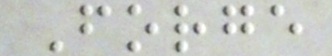Forge
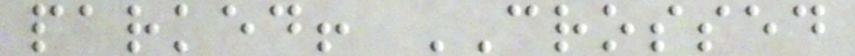parked! CROSSED
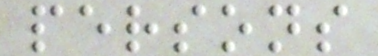persons
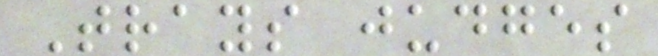Trays judges
